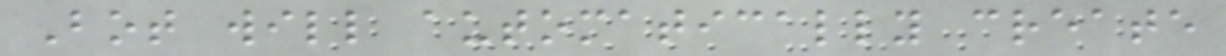Bot will automatically create
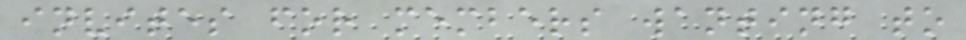invites for members wanting to
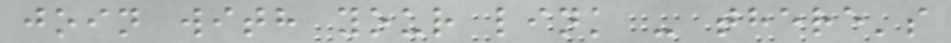join with your link - there's
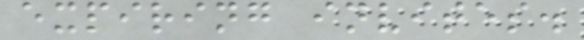expiring invites.
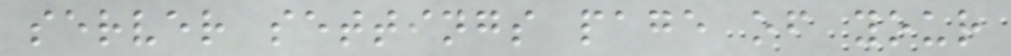server settings page of your
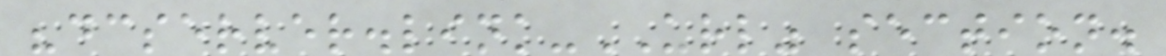"dcserver.link-URL" section.
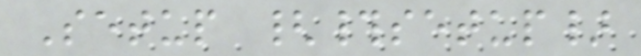Setup {#setup}
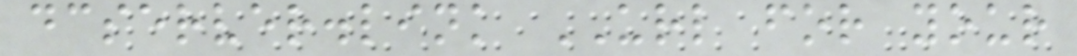dcserver.link URL for your
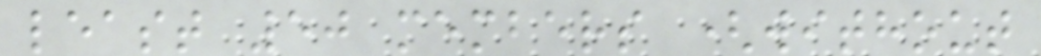least 50 members (without
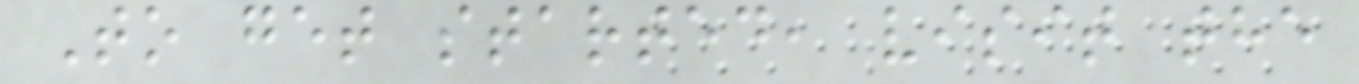To get started, visit the
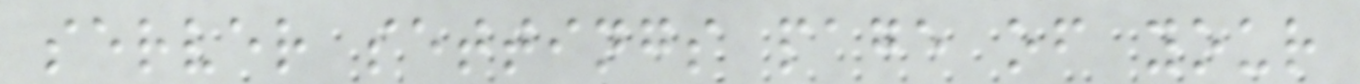server settings page of your
